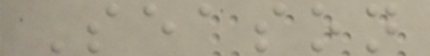Season
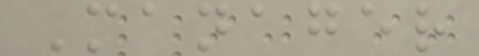Manager
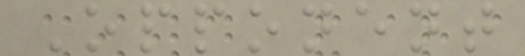Opponent
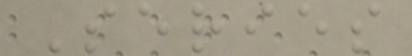Series
